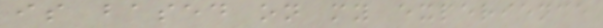is based on my experience
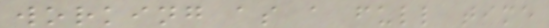working as a full time
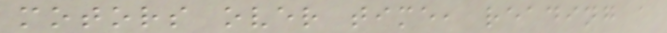motors over time, reading a
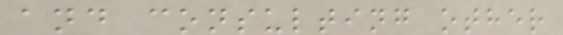and consulting other
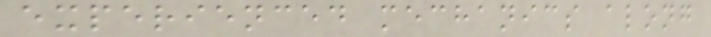experienced mechanics along
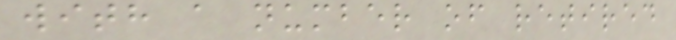with a number of retired
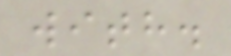with.
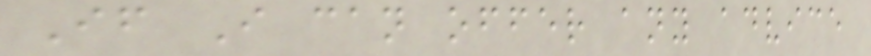If I can offer any advice
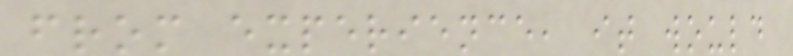from experience, it would
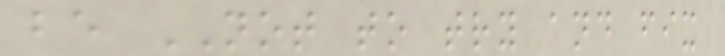be NOT to try and fix
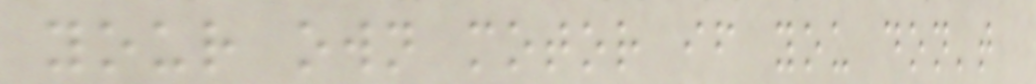your own motor if you don't
